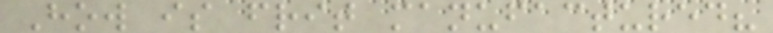How is frit manufactured?
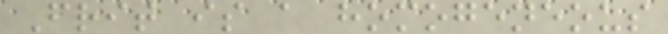Frit is a homogeneous
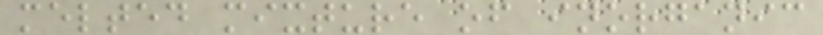melted mixture of inorganic
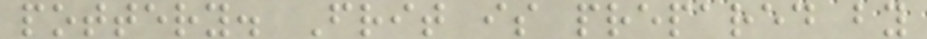pottery. Frit is prepared by
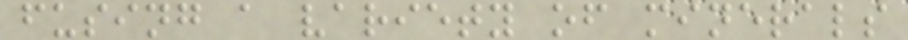fusing a variety of minerals
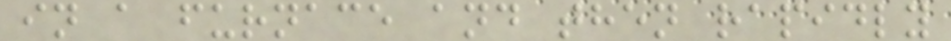in a furnace and then rapidly
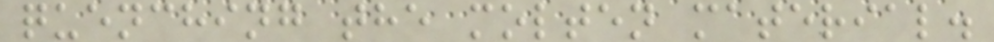quenching the molten material.
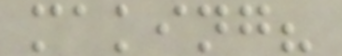making?
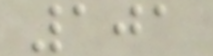101
